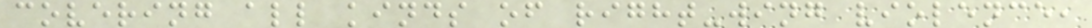covering all kinds of right-wing violence,
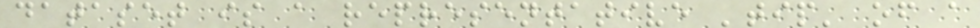dataset is a representative 'tip' of a
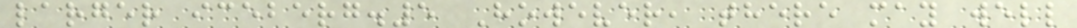larger iceberg.5 However, there may well
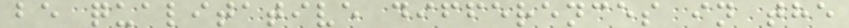be qualitative differences in the
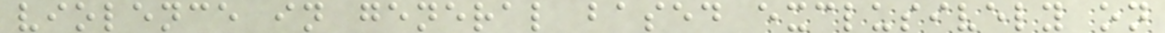violence in general based exclusively on
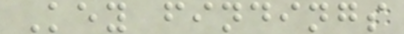Key findings
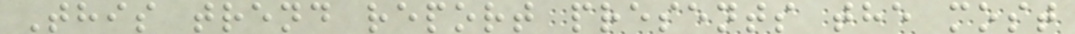This trend report presents the most
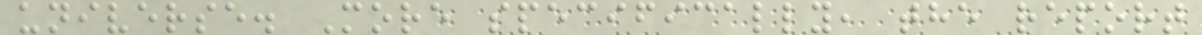universe. More specifically, the report
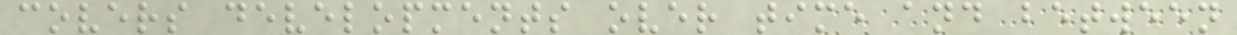covers developments over time and between
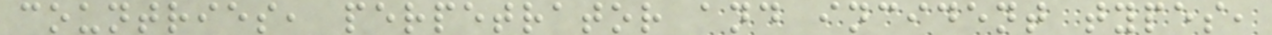countries, perpetrator and incident types,
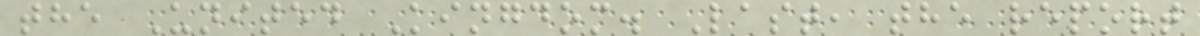the United Kingdom. Last, the report
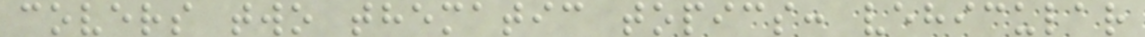covers two thematic topics: vehicular
